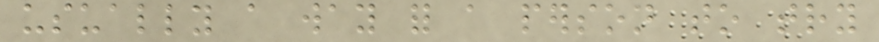usually a way for a person to try
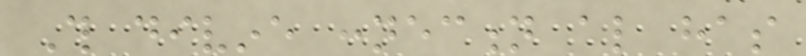This divine connection also has
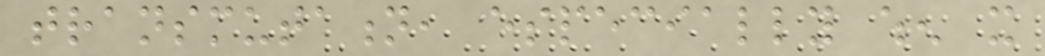transmutation, especially when it
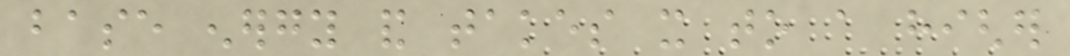base energy and takes it to a higher
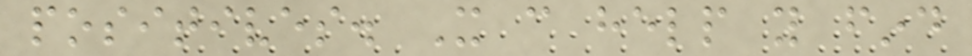positives. It can help you find
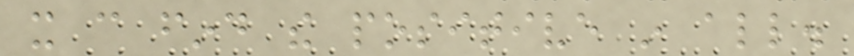it can find the positive in all.
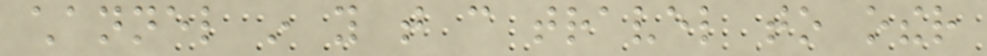channel in you that can travel to other
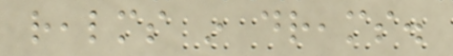realms in dreams.
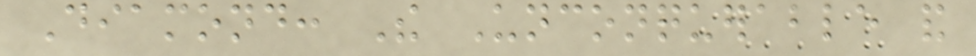Diamond: The Unconquerable and
